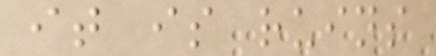it is ruins
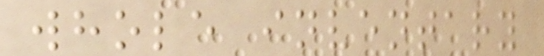whole inventary
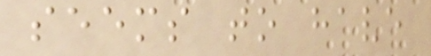seems to have
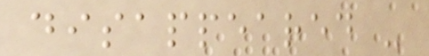disappeared -
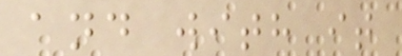and with it
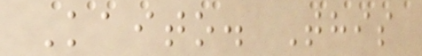Kaito. This
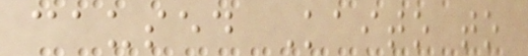caused Kaito to
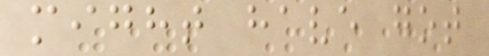might have got
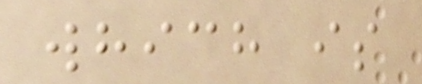which is
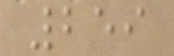259
